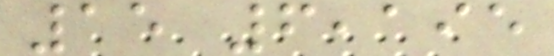15 6,195
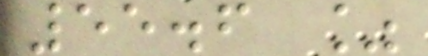55.6 %
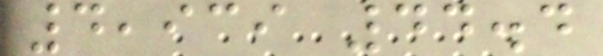4,939 44.4
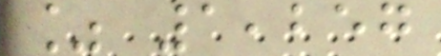% 1,257
